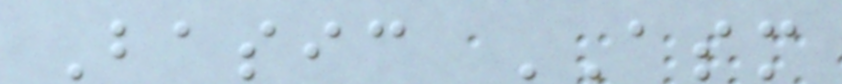Basic ASM
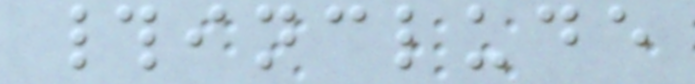#include
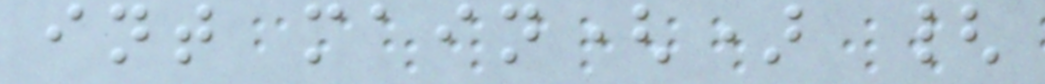int main() {
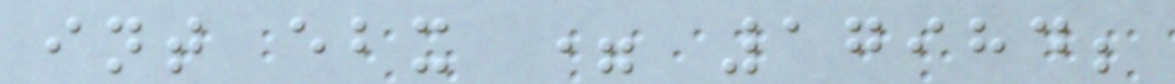int ebx = 17984;
